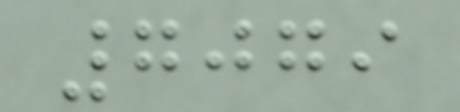7079
